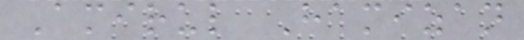Amirul Hamizan
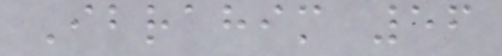Ibrahim 56
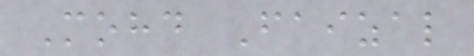Mohd Faizal
